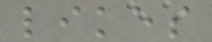likes
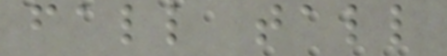fall tall
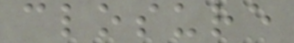closure
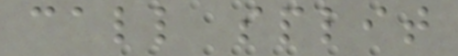call split
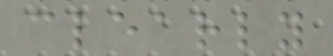clearly
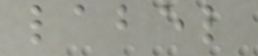label
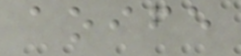aoife
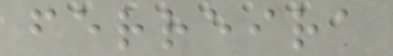ferreira
